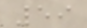59
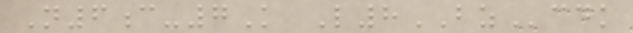N6c-7K L8BZcdk
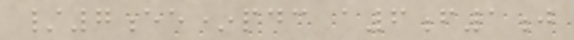/7ee*pdc a6f1j
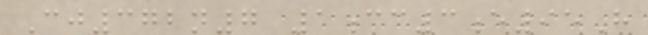Cj372n7 1cc3e95H
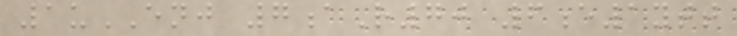1uENJ 7aR70 6e1ytt
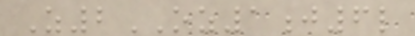Z2OZ1j6l
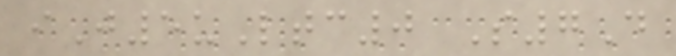iJ5uLtc0 S7D
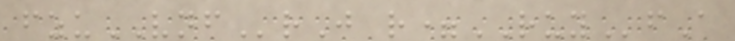fzuVNFrJ r=RUYfA
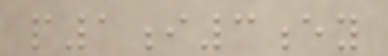p1i3ey
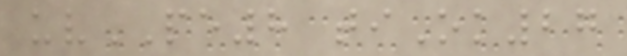uvPE8 tiOk27
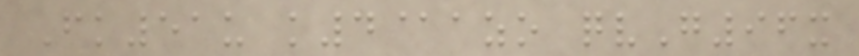Fk51u k4@azo qvG96x
